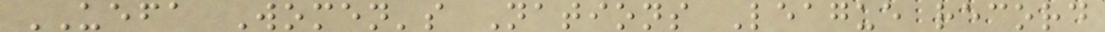UEFA Women's Nations League record
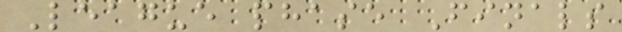League phase Finals
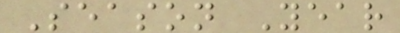Season Year
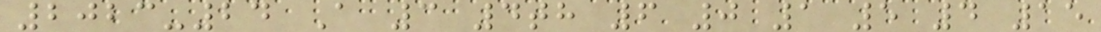2023-24 A 3 4th 6 0 1 5 4 15
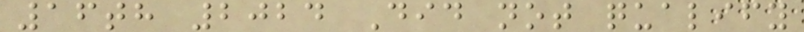16th 2024 Did not qualify
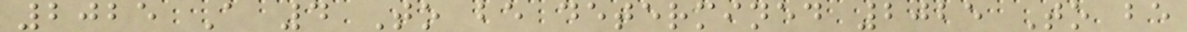2025 A 4 To be determined 2025 To be
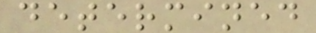determined
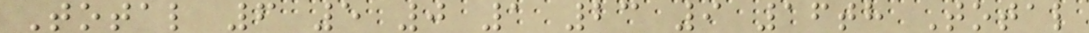Total 6 5 0 1 23 9 16th Total
